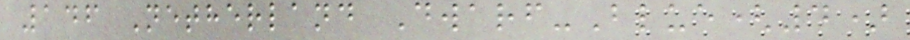146 Netherland Dwarf-Blue(4)
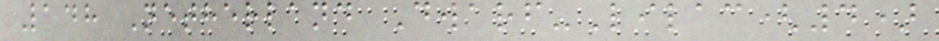148 Netherland Dwarf-Lilac(4)
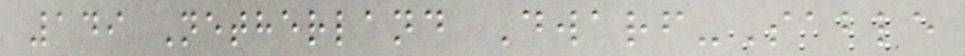149 Netherland Dwarf-Sable
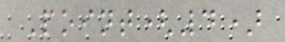Point(4)
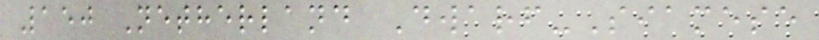150 Netherland Dwarf-Siamese
